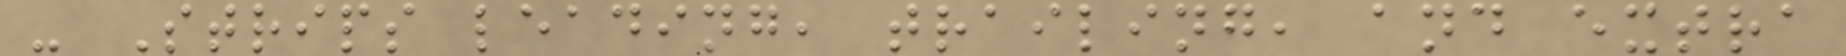- Strips leading, trailing, and extra
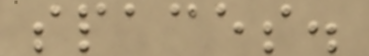spaces.
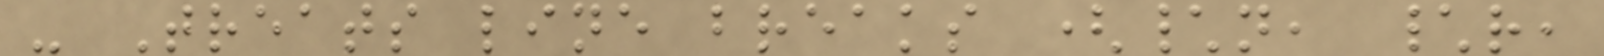- Treats line breaks (\n, \r,
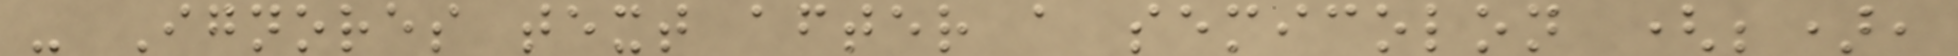- Ignores text after a semicolon (;),
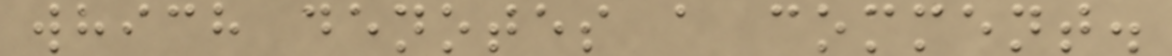which denotes a comment.
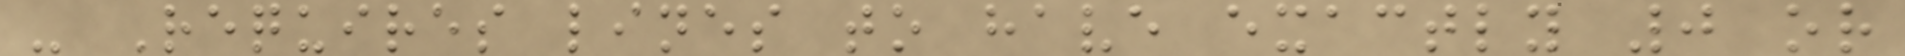- Requires lines to have exactly 0 or
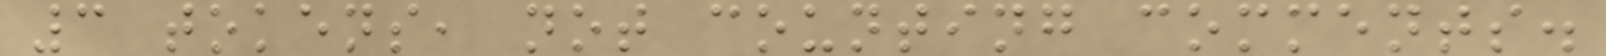3 tokens, not counting comments.
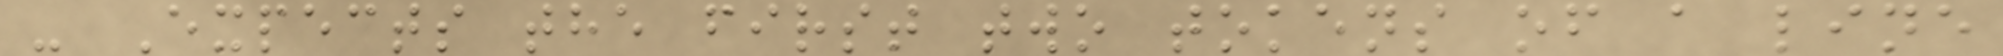- Expects the first two tokens of a line
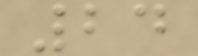24
